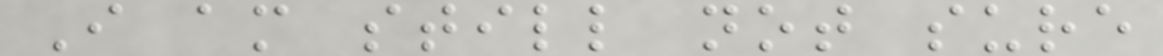I am still not sure
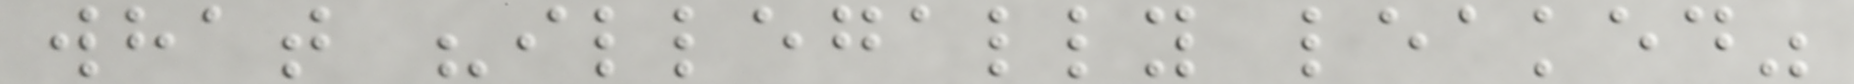what "illegally leaked"
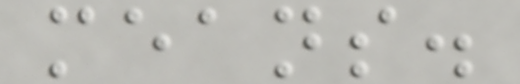means.
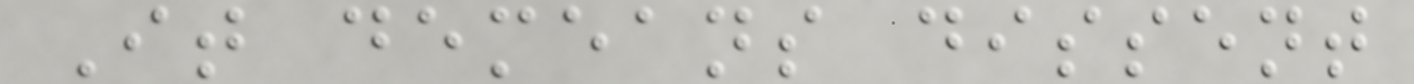It demeans dissent
